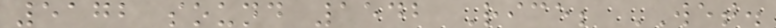5172 sound 1542 Rice; WET.
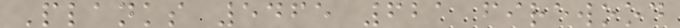Planks 5465 621 firewood
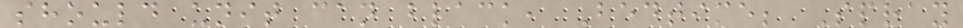should unit can black, Bedtime; Spray
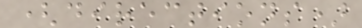(directions)
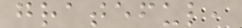grateful,
